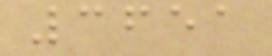3651
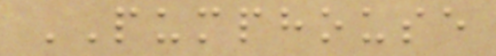PUMPHOUSE
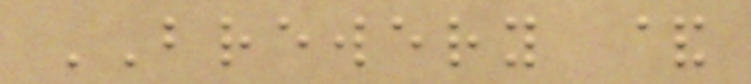BREWERY &
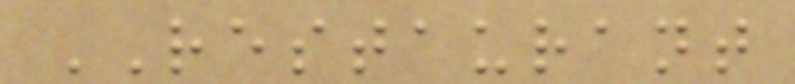RESTAURANT
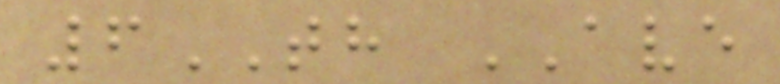6TH AVE
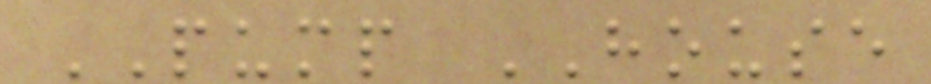PUMP HOUSE
